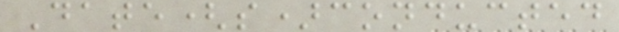Date(s)conducted
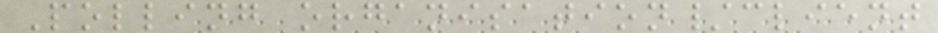Polling organisation/client
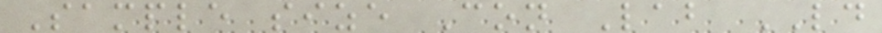Sample size Con Lab LD
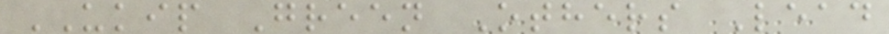UKIP Green Others Lead
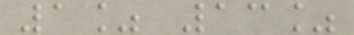1% 13%
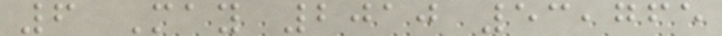6 May 2010 53,765
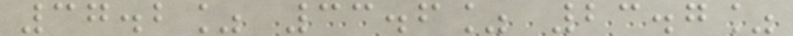37.2% 33.6% 23.7%
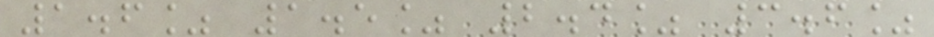1.6% 1.5% 2.4% 3.6%
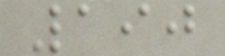190
